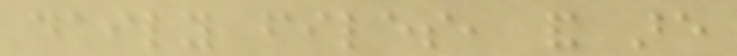daily files, and are
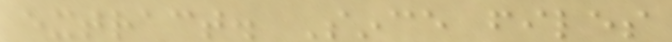extract. Since files
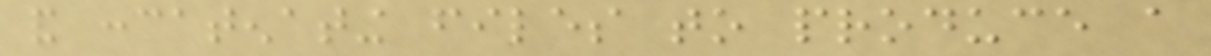and concatenating files to produce a
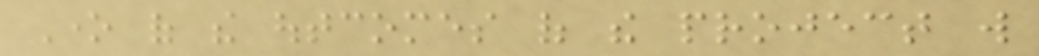One of the outcomes of the project will
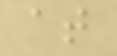at
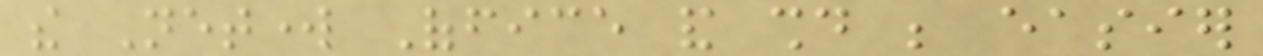the Network Office and should be easier
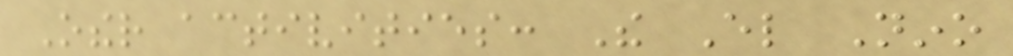Other activities: The El Nino
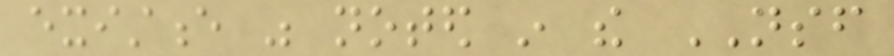existence was noted in the NSF
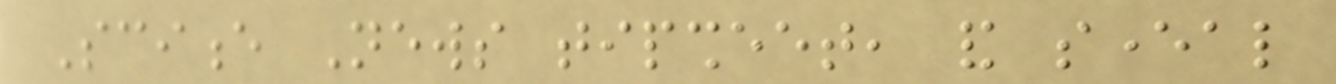Science News tipsheet, and several
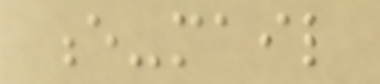e-mail
